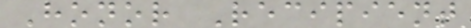Honor Recipient
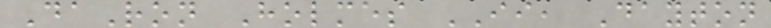DaRon Holmes II, Dayton
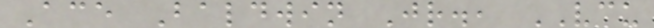Ace Baldwin Jr., VCU
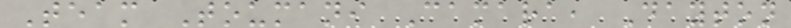Team Toumani Camara, Dayton
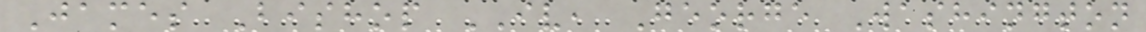James Bishop IV, George Washington
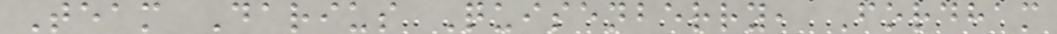Team Darius Quisenberry, Fordham
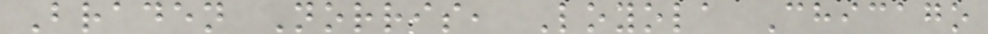Braden Norris, Loyola Chicago
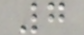7
